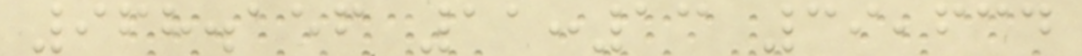968.156 11:13 39,634
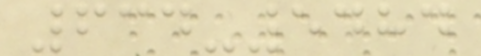634-5484
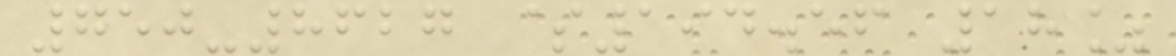750-8627 $194.56 18%
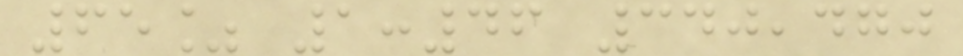65% 1:46 340,470
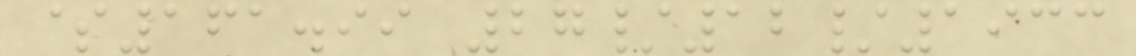$161.99 27/12/1933
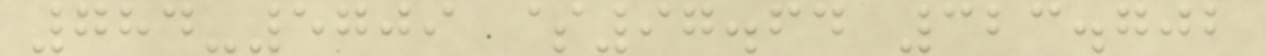784-5709 $97.64 323.702
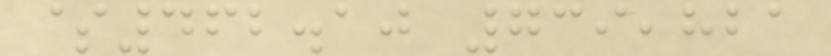$462.10 739,821
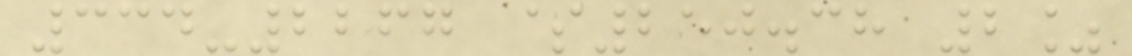334-2267 $250.38 2%
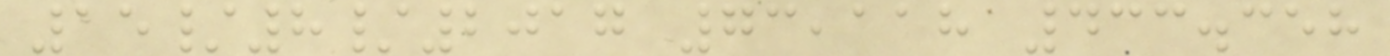15/8/2017 73,118 433.358
